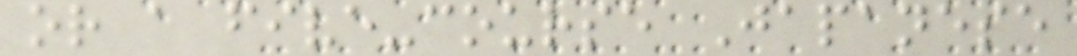or a five-course Japanese
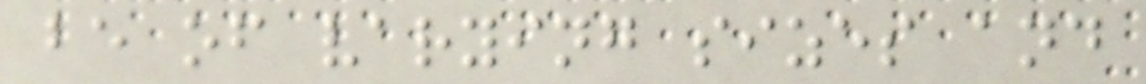be of varying sizes and
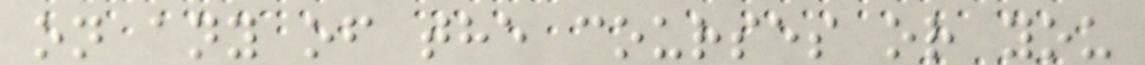on any of the courses or you
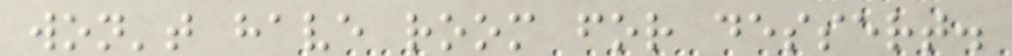won't have room for dessert.
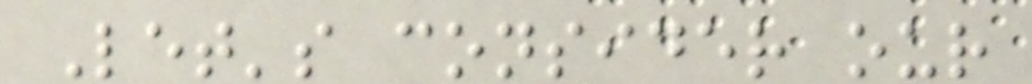Let's consider our
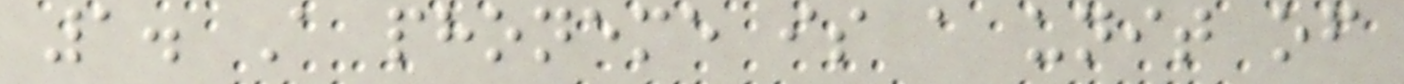1. A phoneme is a unit of
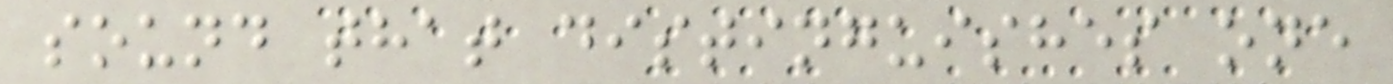sound that distinguishes one
